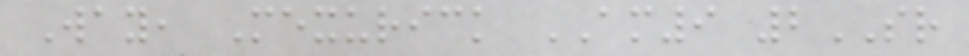Way, Mexurick AM9 2SR
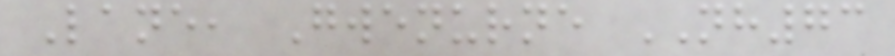Lane, Gwenurne NH73
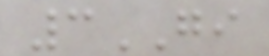3GI
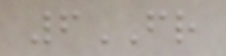6FR
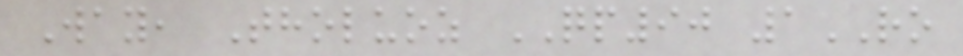Way, Tholuoz QP90 1RO
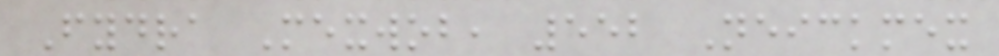Fydra Mexwob, 552 Neickmex
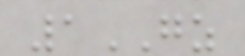1GZ
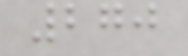270
